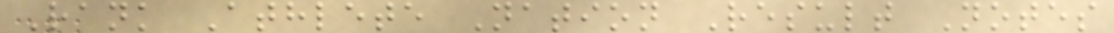Rank Athlete Nation Result Notes
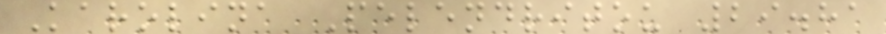Karolina Pelendritou 29.81
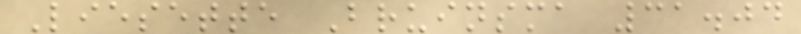Liesette Bruinsma 31.04
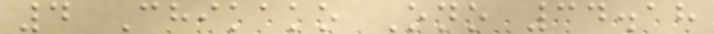4 Chikako Ono 34.18
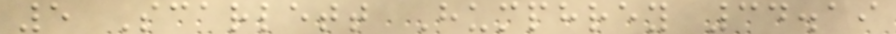5 Scarlett Humphrey 34.19
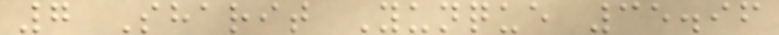7 Sharit Yunque 35.96
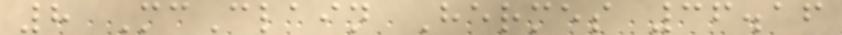8 McClain Hermes 36.16
